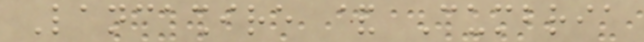Lancashire & Cumbria
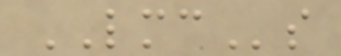LMCs
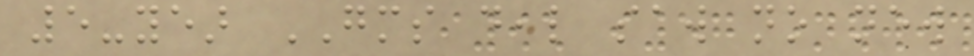5-year GMS deal saw no new
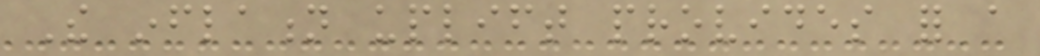The inflation uplift provides for a
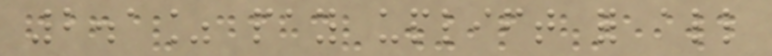2.1% pay uplift for all
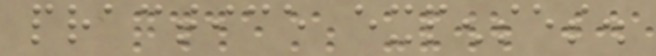practice expenses.
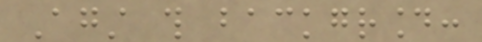Against this background:
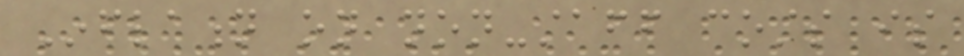Inflation on non-staff costs is
